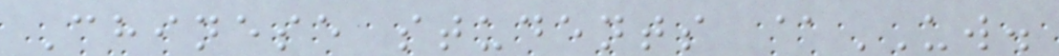Chinese students @UW.
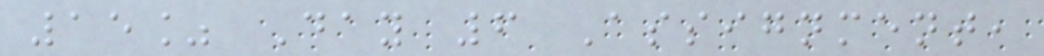15% Day 6 Assignment,
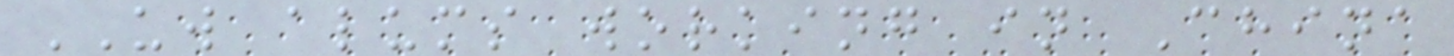UW alums working in China
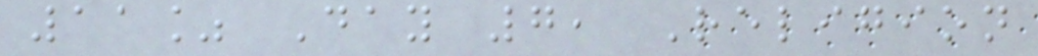11% Day 7, Religion
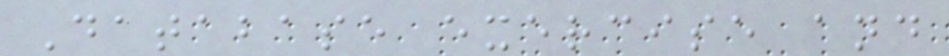Database exercise and
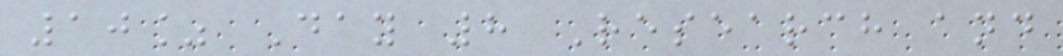10% Day 8 Research and
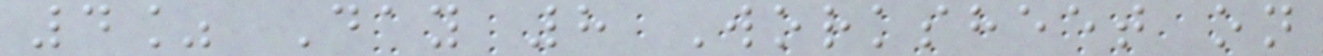4% Day 8 Worksheet on
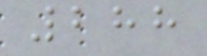288
